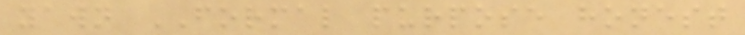yawn FORMAL purpose honest
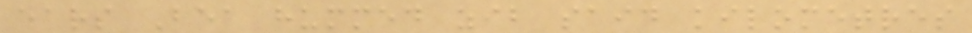ears Bea hummed zib said kilometres
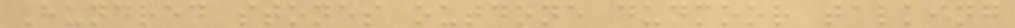Hundred stones outdone dunmoor talking
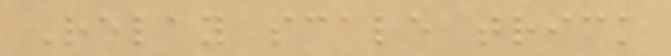Relay scale trick
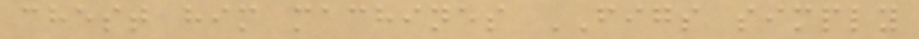chest him machines FIGS simply
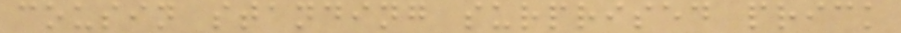cousin standing surprised prick
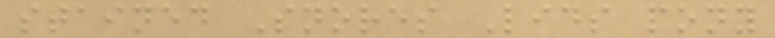stained Snores Lids pony
